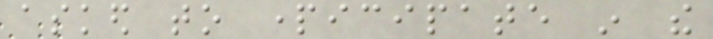asked to participate in the
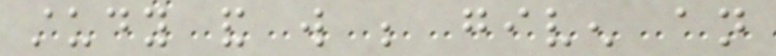study and will be given an
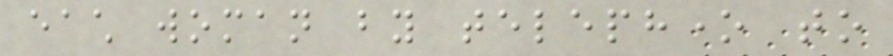each woman by telephone to
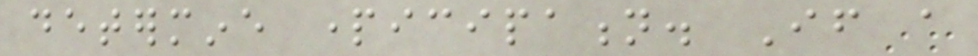determine participation. If a
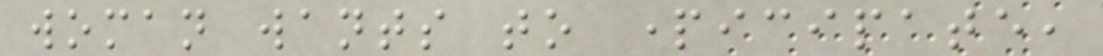woman wants to participate,
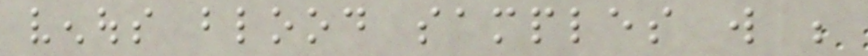venous blood samples will be
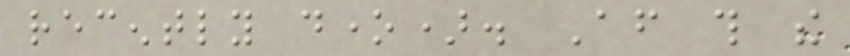recently done). After this the
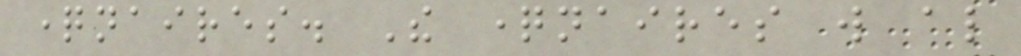questionnaires. The questionnaires will also
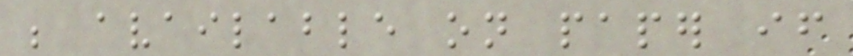be available on paper if
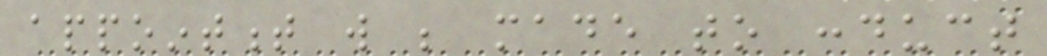appointment will be made to conduct
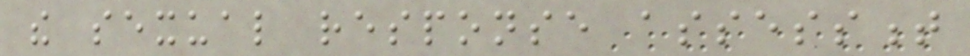the sexual response assessment
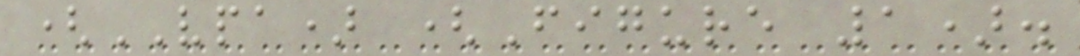(VPA) (Figure 1).
